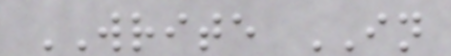WRITE IN
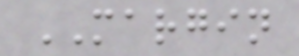MARGIN
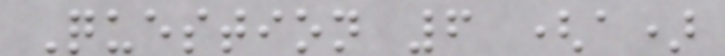Question 6 (a)
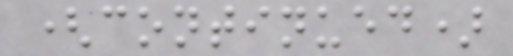(continued)
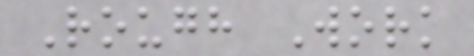Rough Work
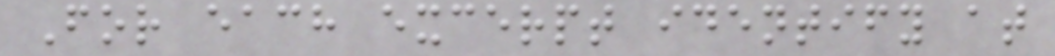For each excerpt identify at
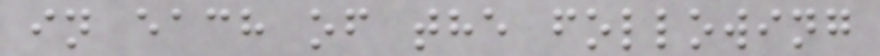in each of the following
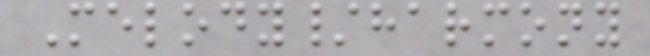Melody/harmony
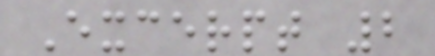Excerpt 2
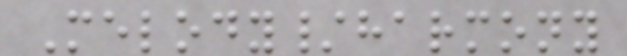Melody/harmony
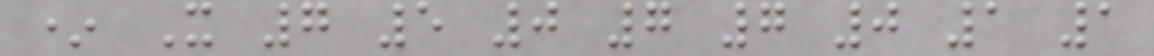* X 7 5 0 7 7 0 1 1
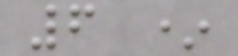6 *
